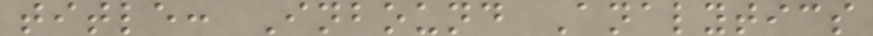title: Inbound Analytics
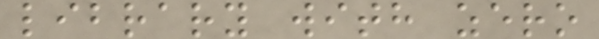library with zero
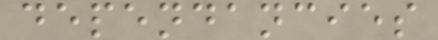dependancies
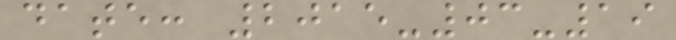date: 2015-03-19
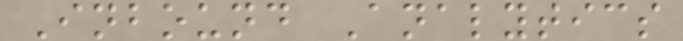Inbound Analytics
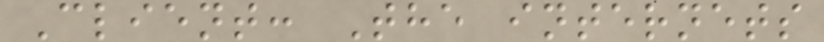Client: The internets
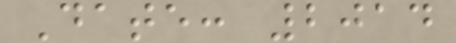Date: 2014
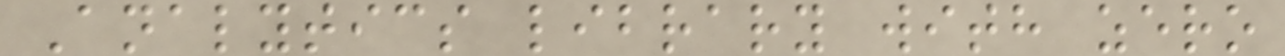Analytics library with zero
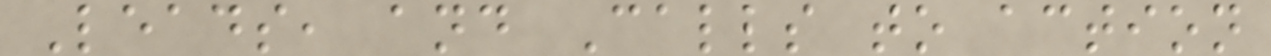Leads, and Calls to action
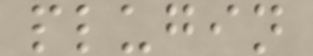plugin
